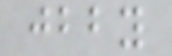jbby
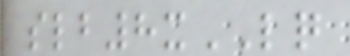slb8xLQ
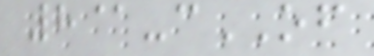8@-cOF
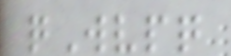qWvpq
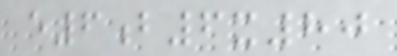e6b6x80
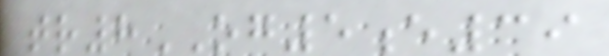tr8OG5e39
